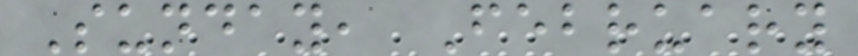Sunday, February
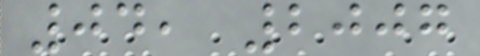04, 2007
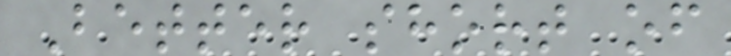Better short of
